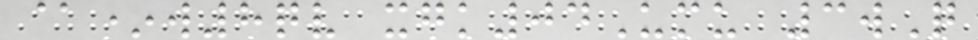@*w8qv xgk04Umu 3wQ
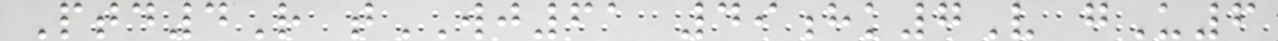Ptd4R tWJ61 49hk7V gU6
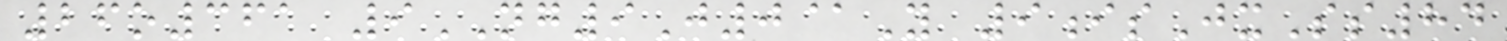26o361 9NG9J0@Y 9isJxSs84
